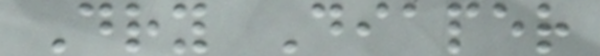Dry Diaper
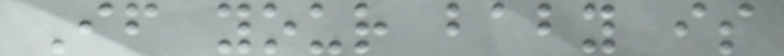If your baby is
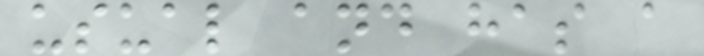usual and has a
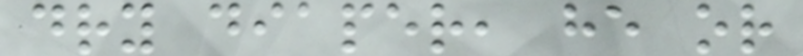dry diaper, he or
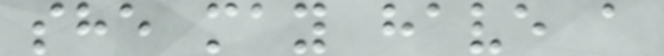she may have a
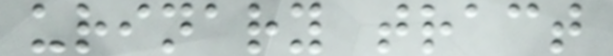urinary tract
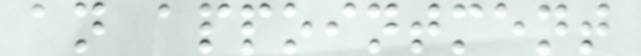an appointment
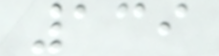139
